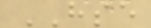HSE
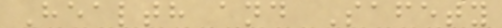Health and Safety
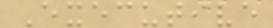Executive
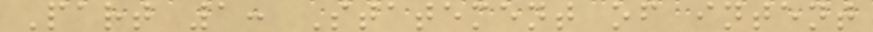Part 1: Statement of intent
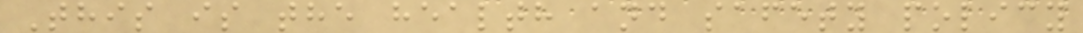This is the health and safety policy
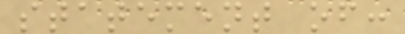statement of:
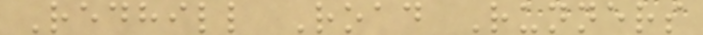Redhill Road Runners
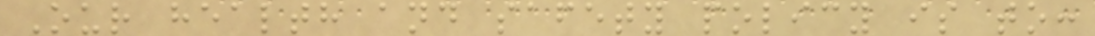Our health and safety policy is to:
